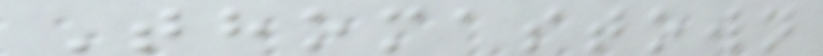Thomastown
